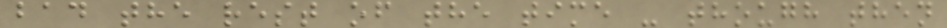bad the rest of the time - though then
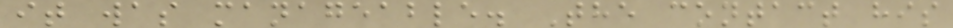it was manageable. The contact his
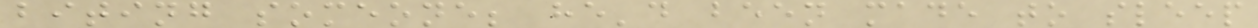biting someone; he'd been made to sleep
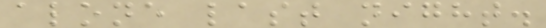alone last night.
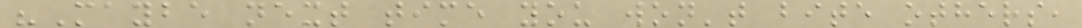"Maybe next time you won't bite others,
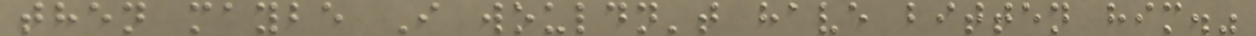then maybe I wouldn't have bitten him."
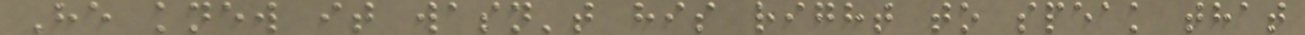He knew it wasn't his right to speak that
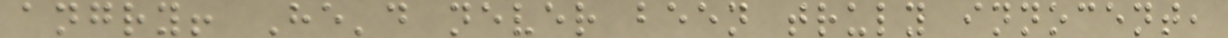angry! He'd never been truly innocent,
